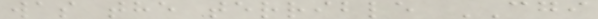was the terrible CGI
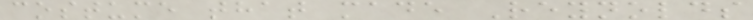costume that made Reynolds
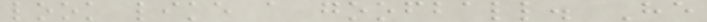look like a goofball. He
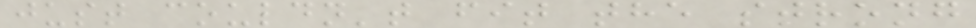just couldn't fit the strong
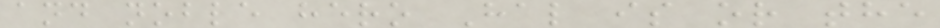and noble hero Hal is or the
